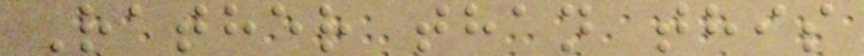Rather than this
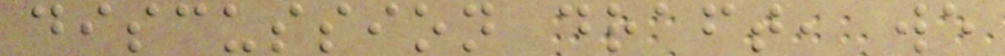discussion draft, we
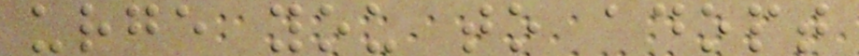urge you to adopt
